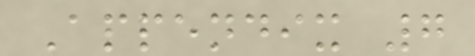Appendix 7
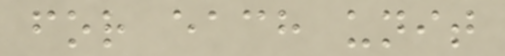for each unit
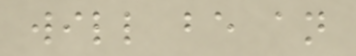will be an
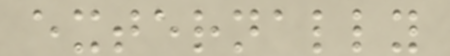externally
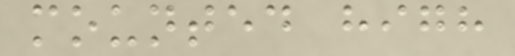mounted high
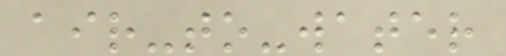air-to-water
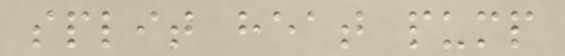split heat pump
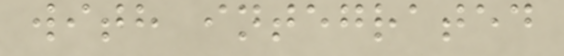with integrated
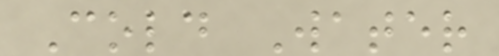Cold Water
